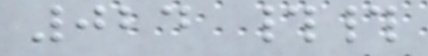024 ##
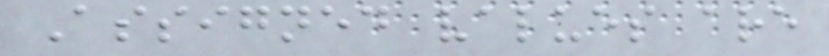Assigned values are
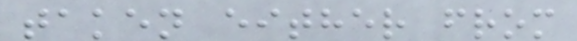taken either from
